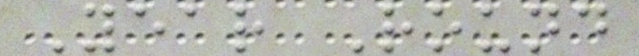Year Round
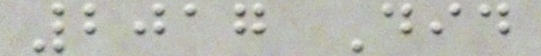2017 Did
